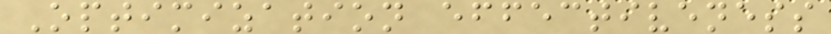Optimization effectiveness
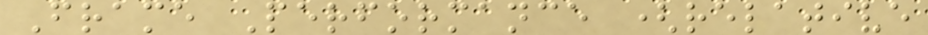Frame Performance (relative
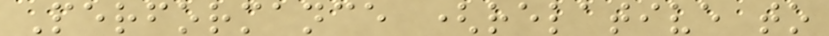Performance (relative to
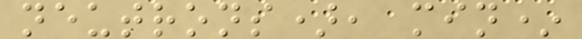neutrons), min*
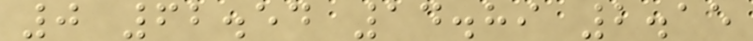0 62.54 14.89 2.15
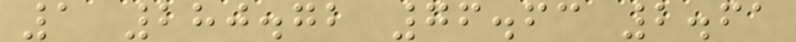1 280.72 76.63 2.61
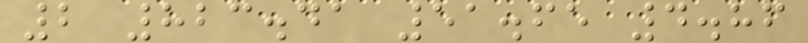2 823.41 51.65 4.86
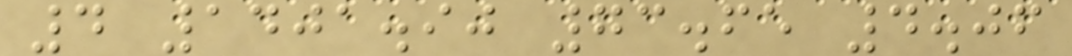4 1401.90 73.65 4.06
